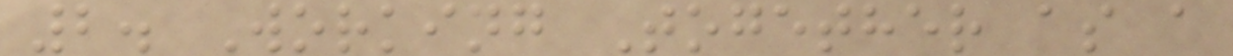2. Working Together as a
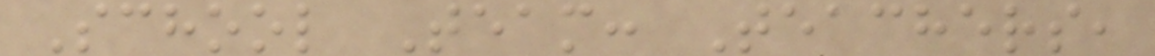School Team: Teachers,
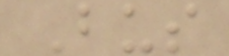Bus
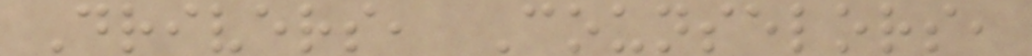Drivers, Counselors,
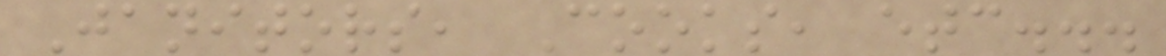Janitors, Cooks, etc...
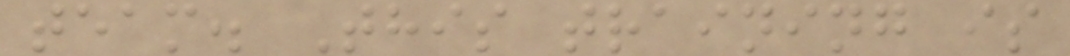team. This training is
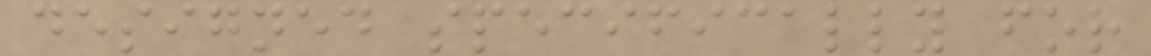designed specifically for
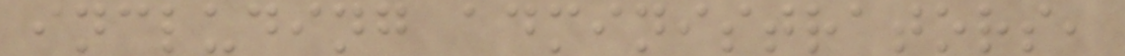including administrators,
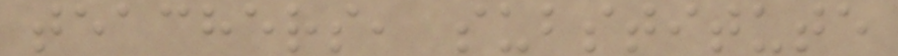teachers, substitute
